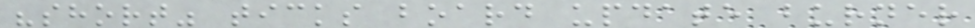"short" ticks board update burner
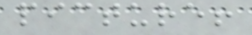picture!
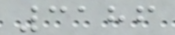3186
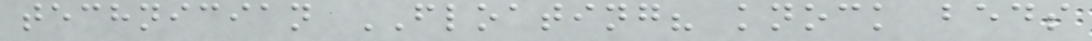technician FLOATING? knock beds
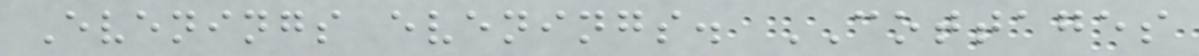Evenings evenings. COTTAGES
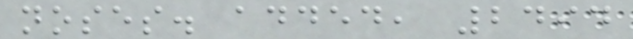noses. added, 2494
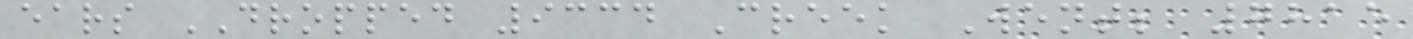ears DROPPED 9334 Creek Went; 7815
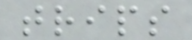trips
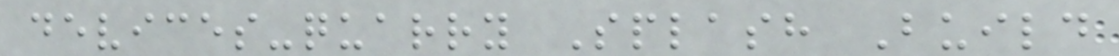devices-quarry Splash Build
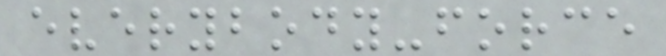everybody-force
